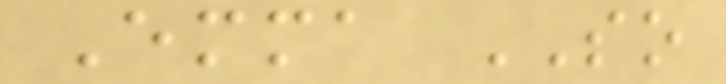Emma SO
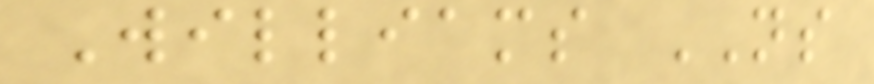Williams NS
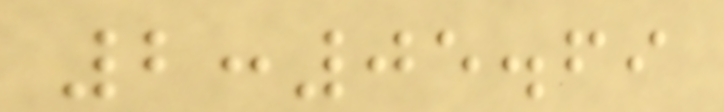2:05.69
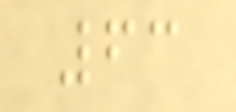63
